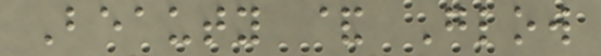Beauty & Glow
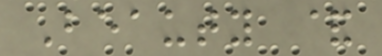Beauty &
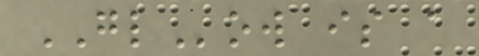GLow is a
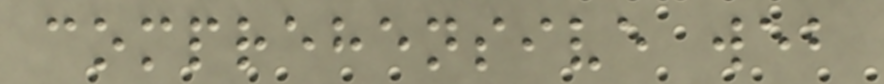comprehensive web
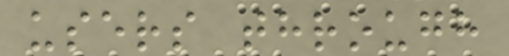users through
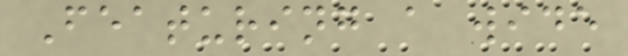Featuring a wide
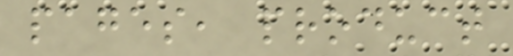pages, product
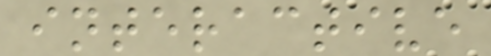interactive
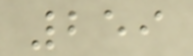259
